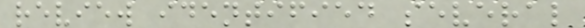review identified several
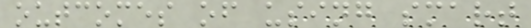outcomes of using smart
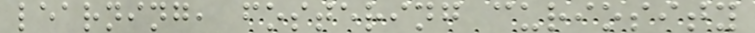learning, fostering curiosity
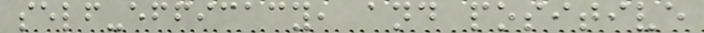self-efficacy, and positive
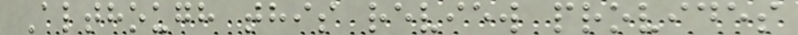Although this review provides
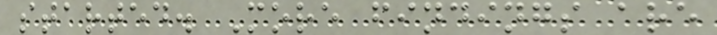started. More findings are
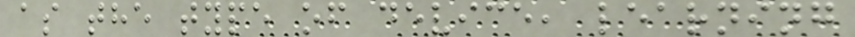as the type of device, learning
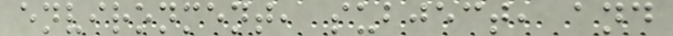environment, subject, and
